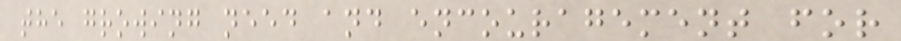the growing need and encouragement for
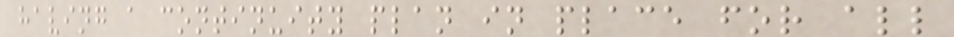having a continuity plan in place for all
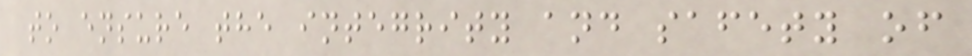to ensure the integrity and safety of
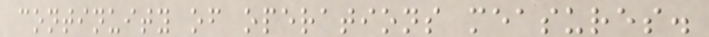continuity of operations measures.
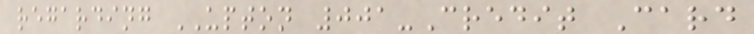regarding UPTON 001-Credit Card
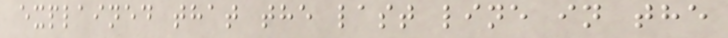explained that the last line in the
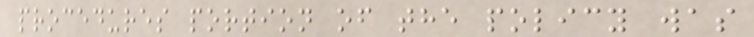procedures portion of the policy was
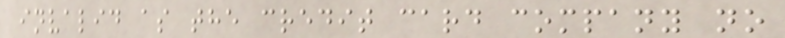invalid as the credit card company no
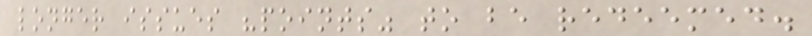longer issues "points" to be redeemed.
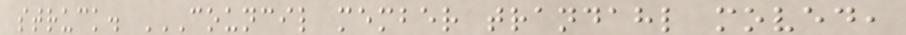struck. COUNCIL MEMBER TRANDAHL MOVED,
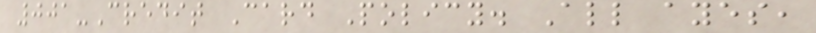001-Credit Card Policy. All ayes,
